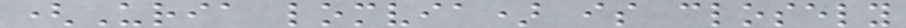(Uria lomvia) is closely
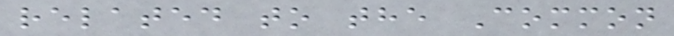related to the Common
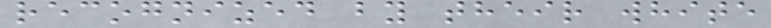recognized by their white
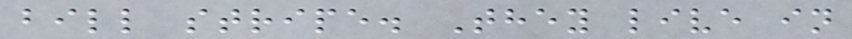bill stripe. They live in
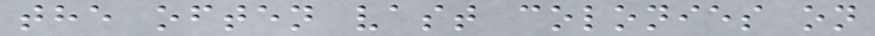the often vast colonies on
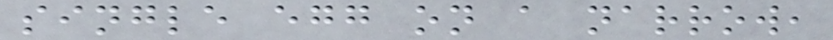single egg on a narrow,
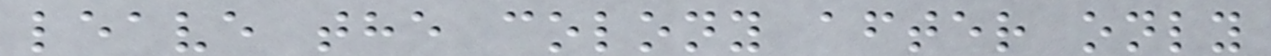leave the colony after only
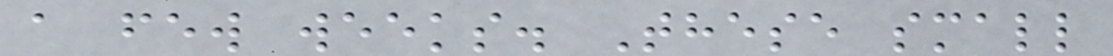a few weeks. These small
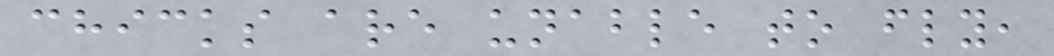chicks are unable to fly,
